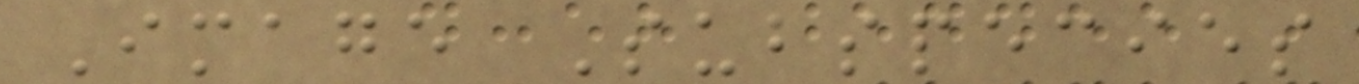Image Subspecies
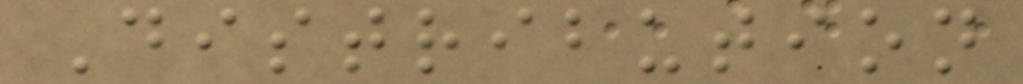Distribution
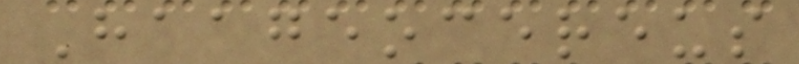Haageocereus
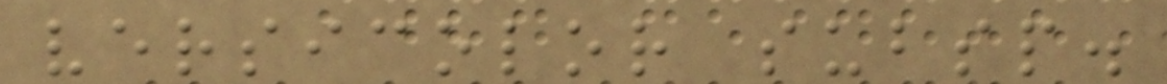versicolor subsp.
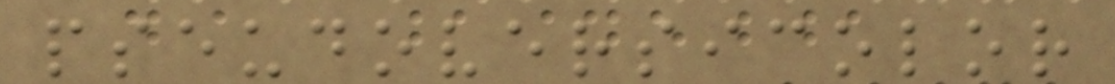pseudoversicolor
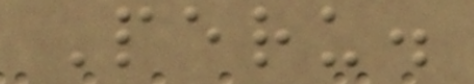Peru.
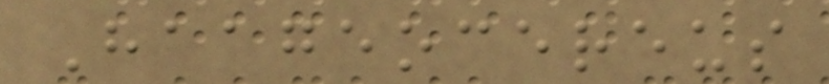Haageocereus
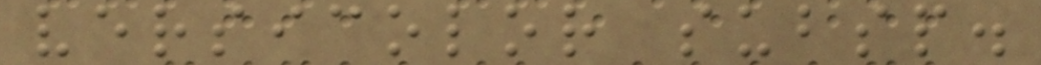versicolor subsp.
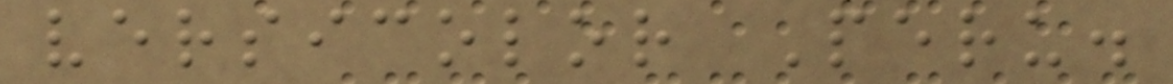versicolor Peru.
